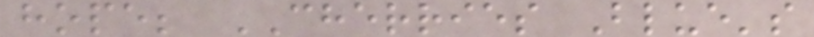hope; CHERRIES Blue's
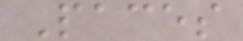Paces
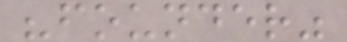"founder"
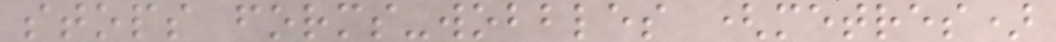stops forms-wobbles (metres)
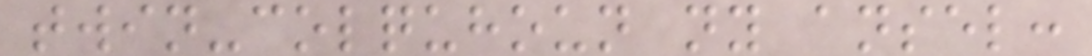twin-colquhoun ny ansel:
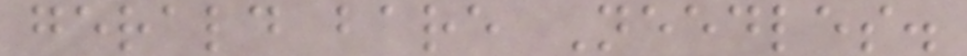gerald bare Needles.
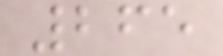265
